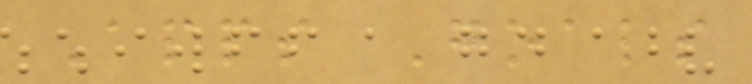Apps Goals
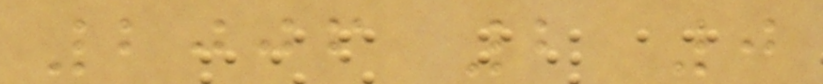2006 2 0
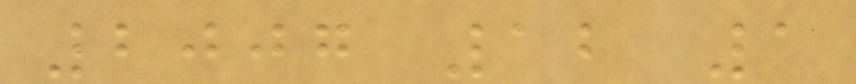2007 12 1
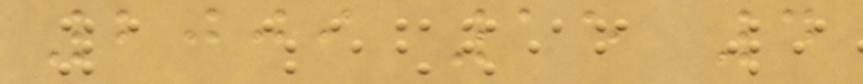2009 15 4
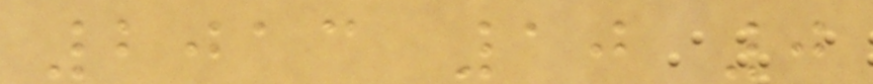2013 10 0
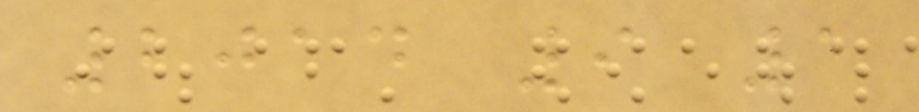2014 9 1
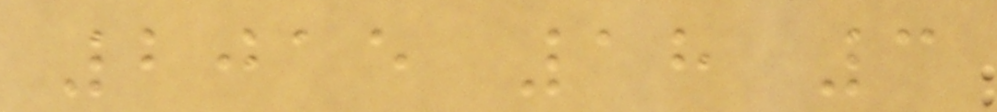2015 18 3
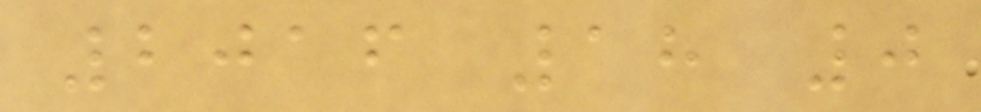2016 18 0
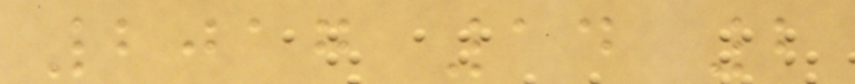2017 14 2
